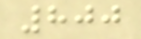800
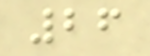26
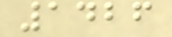1426
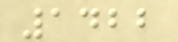1422
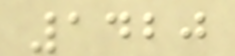1420
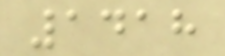1418
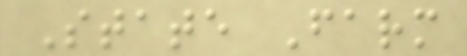State Farm
